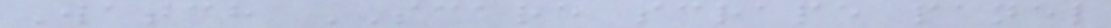Watch SCARE scrape panel
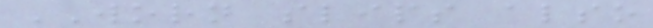WORN slips also
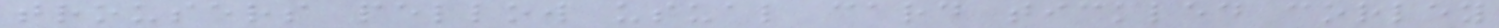trousers pellow usual card tickled corley
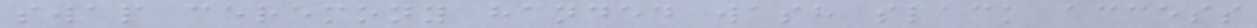swap ceremony handed wash slack access
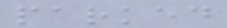parked
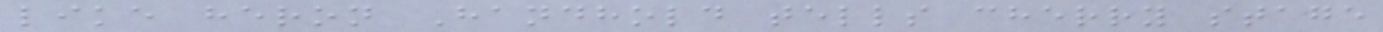like heron Handhold tells cherry stage
